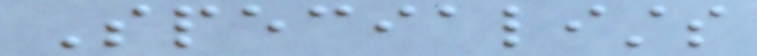Specialists
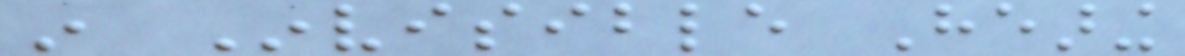in Invisible Hearing
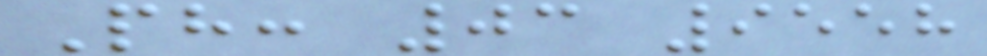Ph: 03 9558
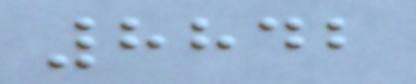8842
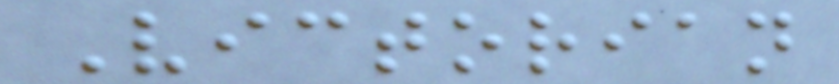Victorian
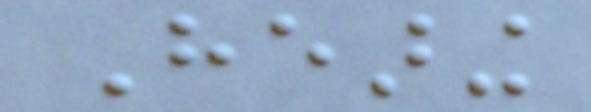Hearing
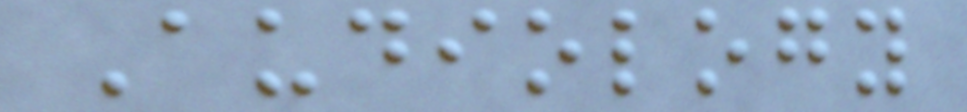Audiology
